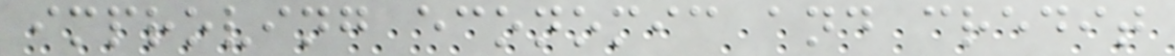improving economic and credit
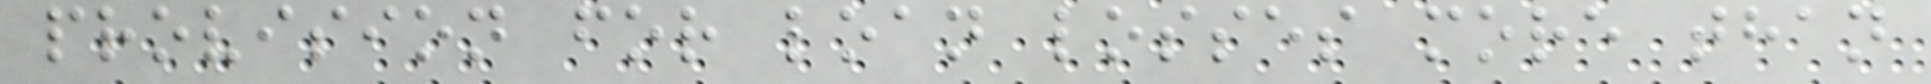provision for loan losses more than
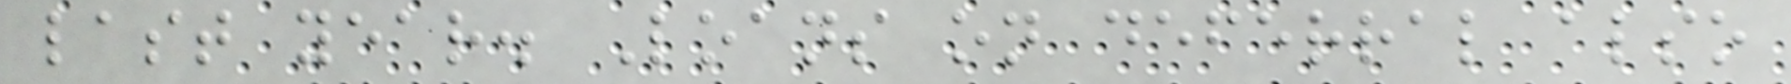last year. Loans on deferral also
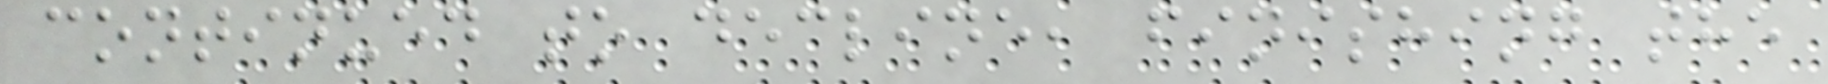continued to decline, finishing the
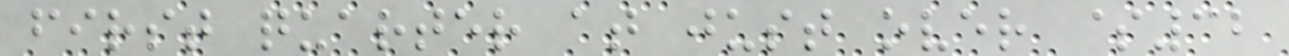first quarter at just over $32
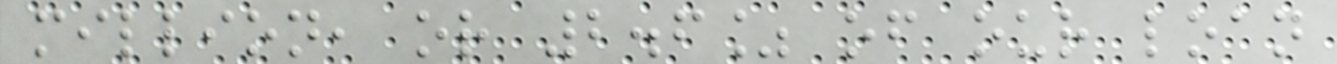million, or 2.6% of our loan
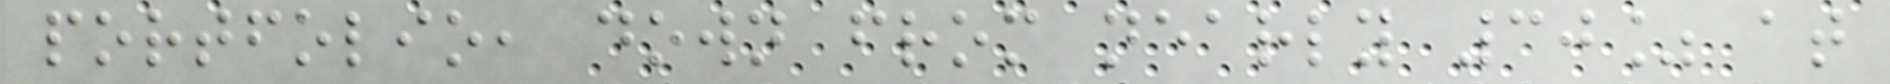portfolio, down from nearly 30% at
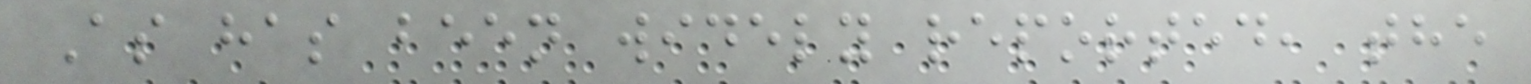As has been widely reported, the
